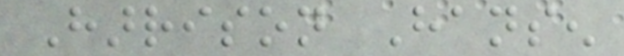Harrison Hansen
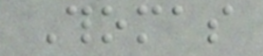Thomas
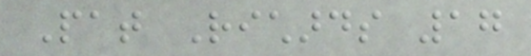Pat Richards 17
